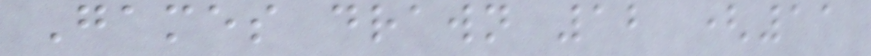Games drawn 12 (11
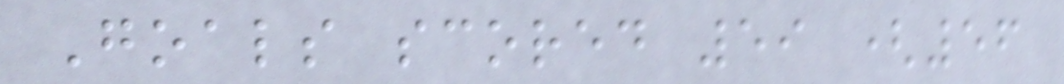Goals scored 59 (56
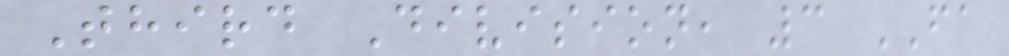Third Division, 3 FA
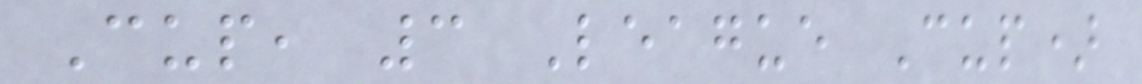Cup, 3 League Cup)
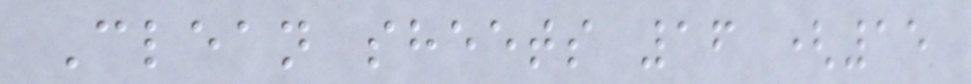Clean sheets 16 (15
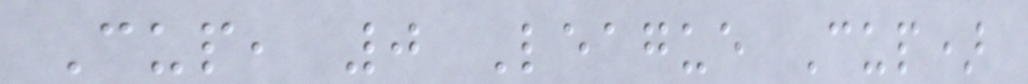Cup, 0 League Cup)
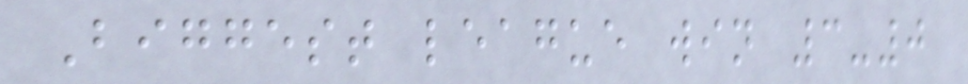Biggest league win 3-0
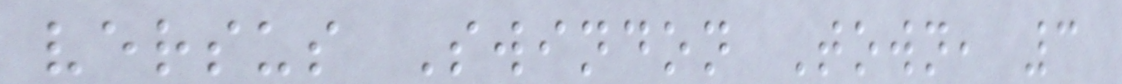versus Swindon Town, 3
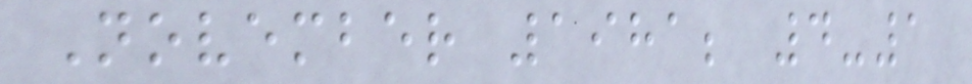November 1981; 4-1
